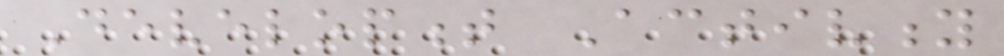Development Activity
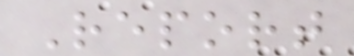Report
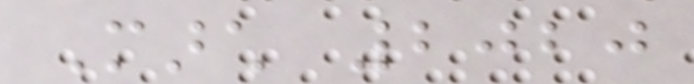March 2020
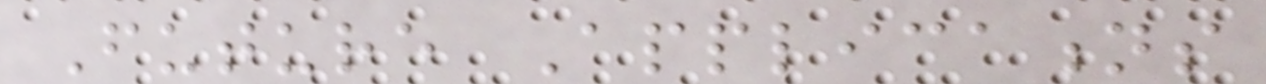Future Applications
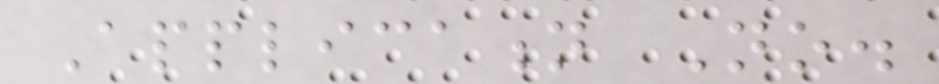Application No.
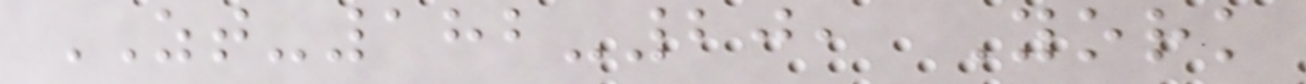ZT-182-20, York
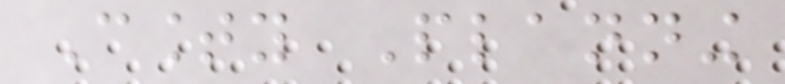County Planning
